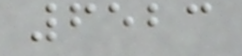6523
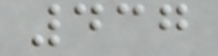437
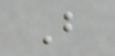B
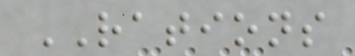RATIONS
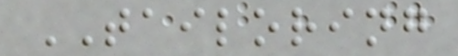TAILORING
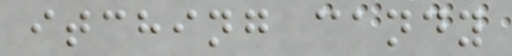itching candy
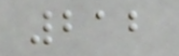212
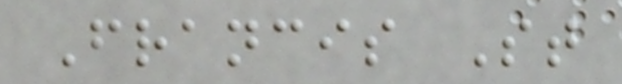Francis St
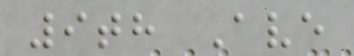9th Ave
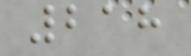218
